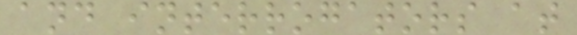and interrogators at
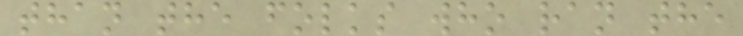than the folks who ran the
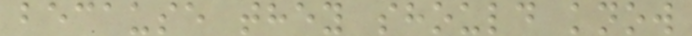because they should know
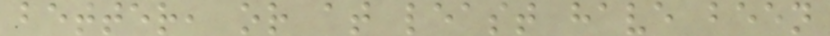better, or at least have been
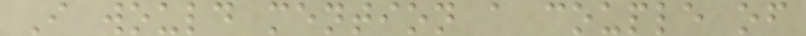I would mention a couple of
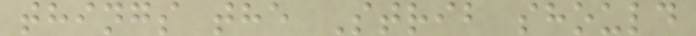things the Strib should
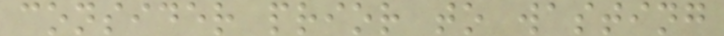consider prior to wasting
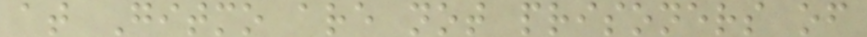at Gitmo are not prisoners of
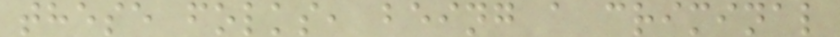these folks, being a criminal
